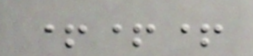+++
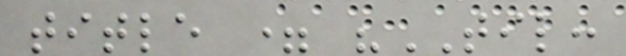title = "TIL:
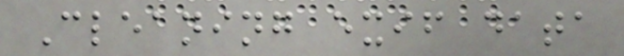Cleaning exif data
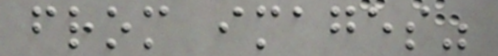from images"
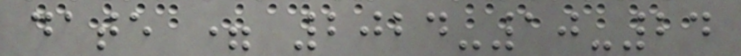date = 2024-10-24
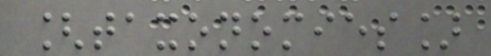[taxonomies]
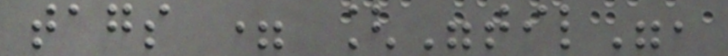tags = ["til",
